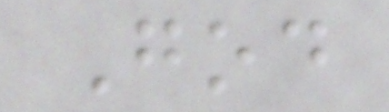God
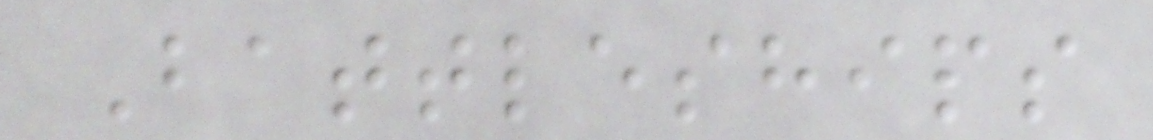Battleships
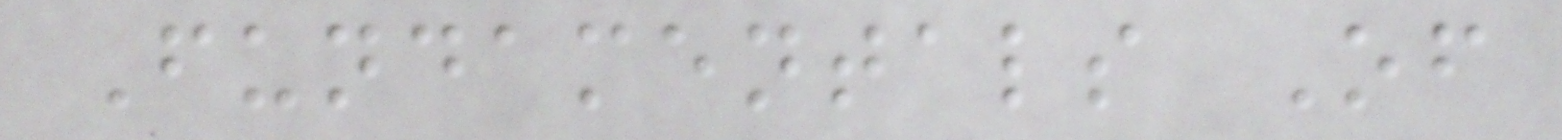Fundamentals Of
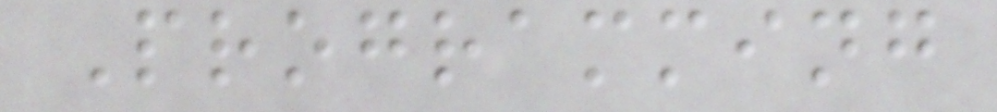Programming
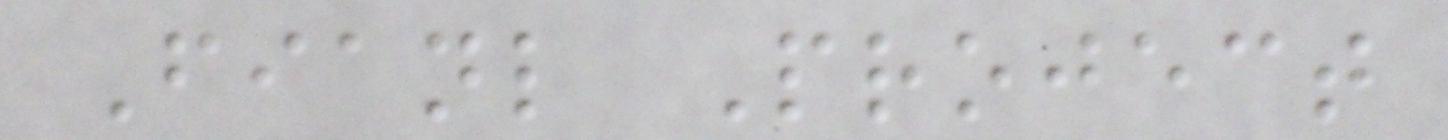Fianl Project
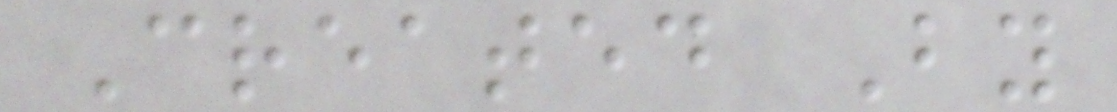Created By
